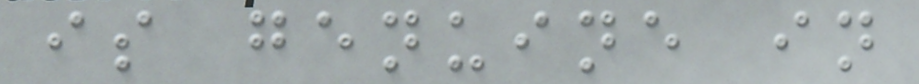is genuine in
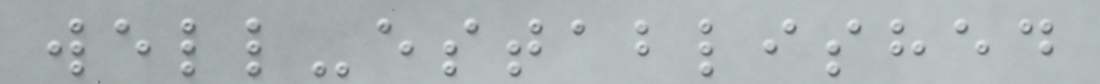well-established
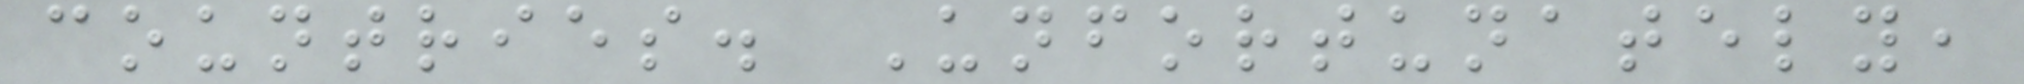countries. Unfortunately,
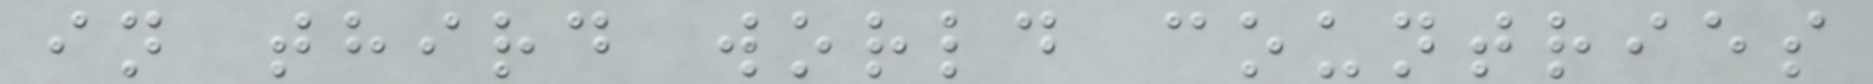in third world countries
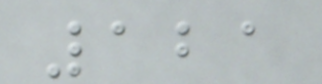121
